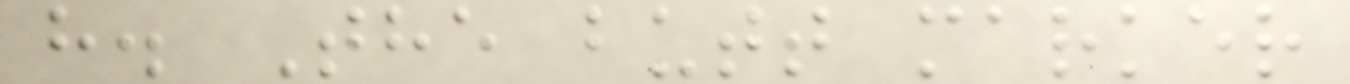h. The butt marker
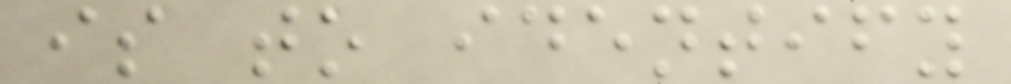is to identify
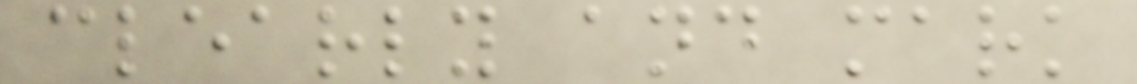clearly and mark
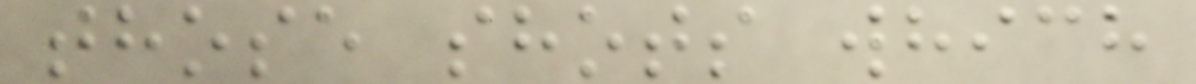those shots which
